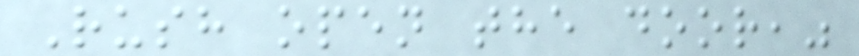Rush open the door,"
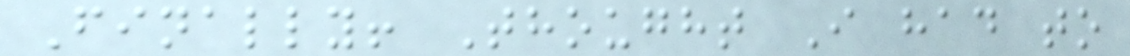Finally! Thought I had to
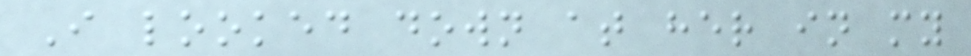I looked down at her in my
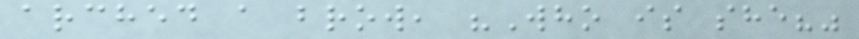arched a brow, "Who is she?"
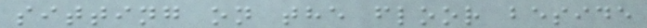sitting on the floor beside
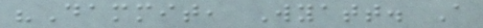"Dammit, Wyatt. A
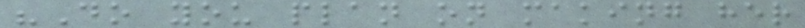"Do you plan on making her
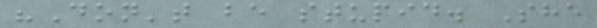"Don't be stupid. She
